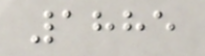1885
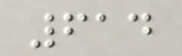614
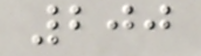200
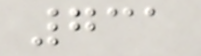731
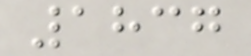1837
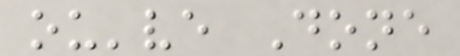ou've Done
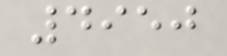4950
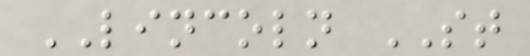LINCOLN ST
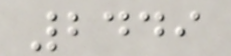2449
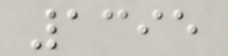1395
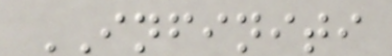INFINITI
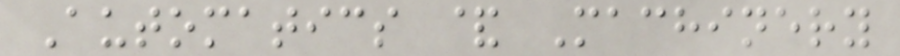Automatics & Machinery
